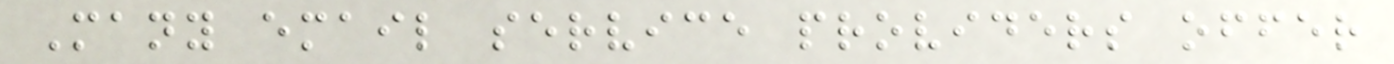Many email service providers offer
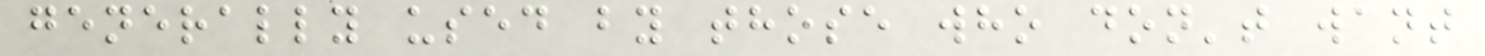generally used by those who don't want
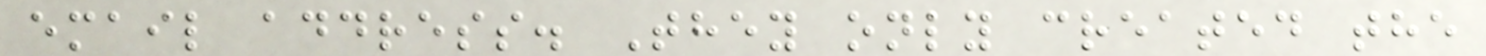email address. They only created the
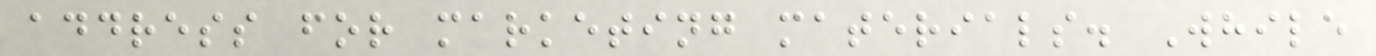address for marketing materials. While
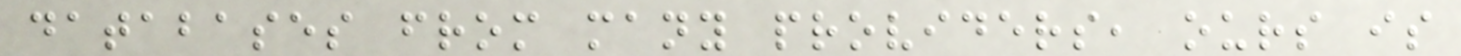databases from many providers, ours is
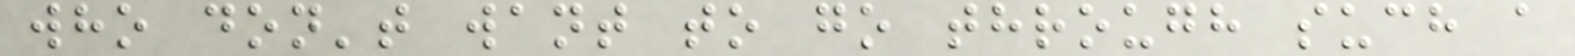who don't want to go through such a
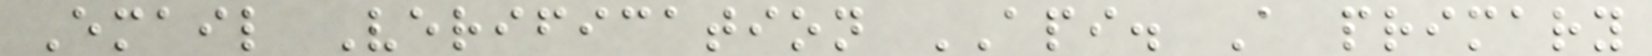Email Verification API. A primary
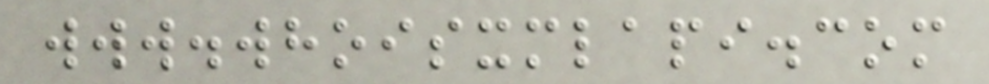www.whoisxmlapi.com
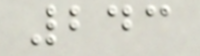243
